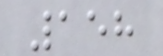158
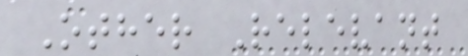Other Relevant
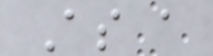As a
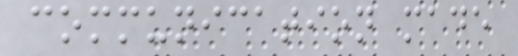communication made
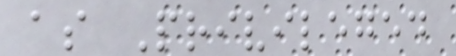as Privileged
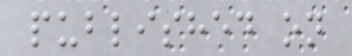published on
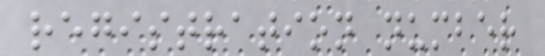registration number
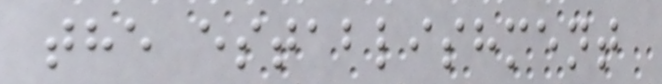the establishment
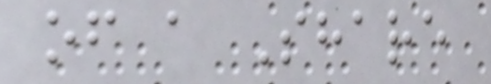of a Share
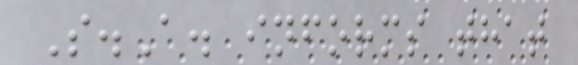S.A. informs that
